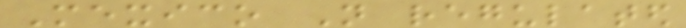Mexico Not regulated
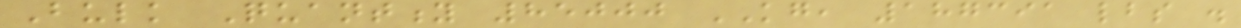Bulk Quantity 85000 KG, 187391 lbs .
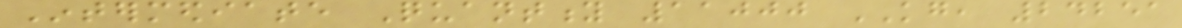Intermediate Quantity 11000 KG, 24251
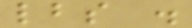lbs .
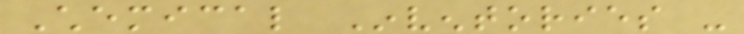Chemical Inventories -
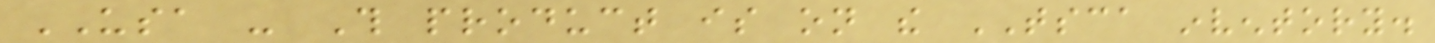USA - This product is on the TSCA inventory.
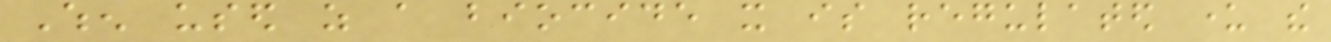When used as a biocide it is regulated under the
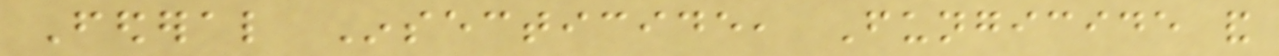Federal Insecticide, Fungicide and
